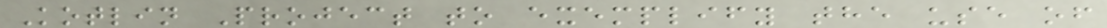Kotlin Project to exemplify the use of
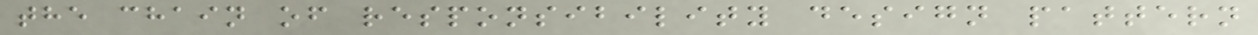the chain of responsibility design pattern
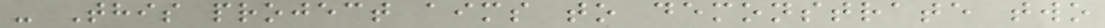- This project aims to demonstrate two
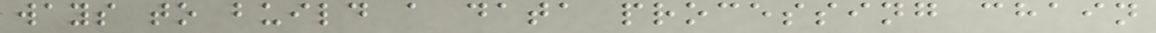ways to build a data processing chain
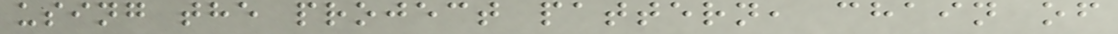using the project pattern, chain of
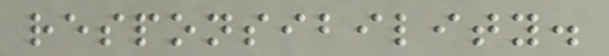responsibility.
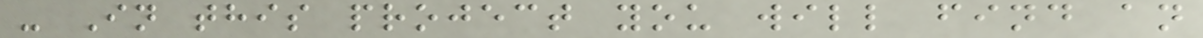- In this project you will find an
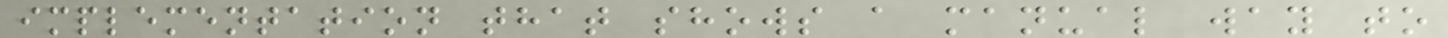implementation that shows a manual way to
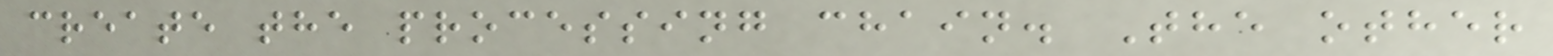create the processing chain. The other
